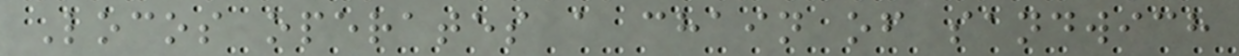Locos operates a chain of sandwich
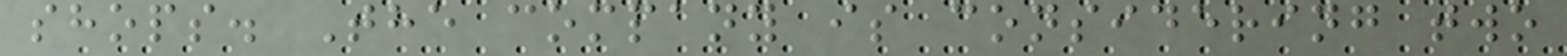shops. The company is considering two
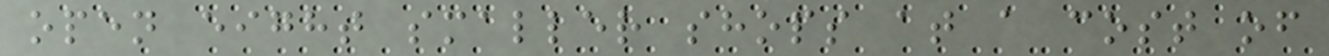open eight smaller shops at a cost of
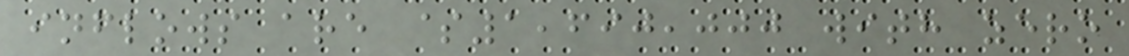inflows are $1,690,000 with zero
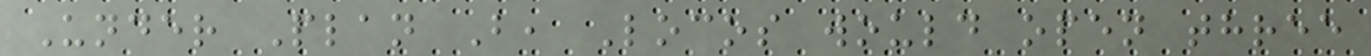Under Plan B, Locos would open three
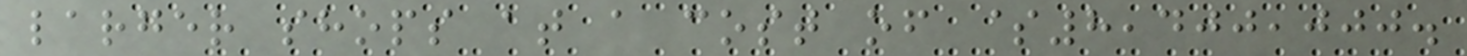larger shops at a cost of $8,400,000.
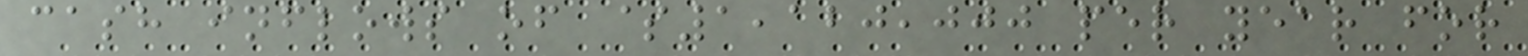cash inflows of $1,120,000 per year for
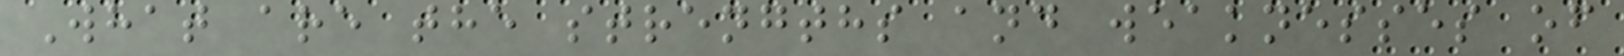What are the strengths and weaknesses of
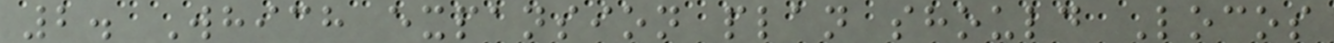2. Which expansion plan should Locos
